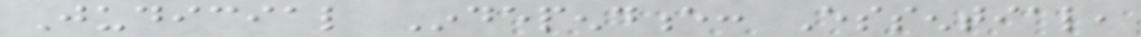Judicial Independence: Essential,
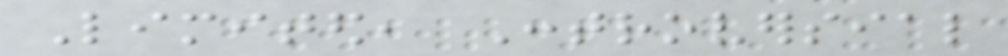Limited, Controversial
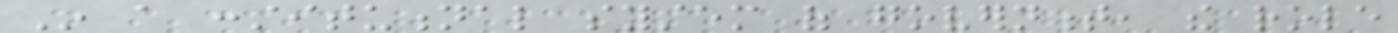In a constitutional system of government, the role
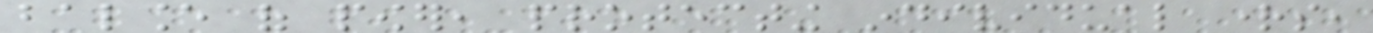balance of power, protecting individual rights,
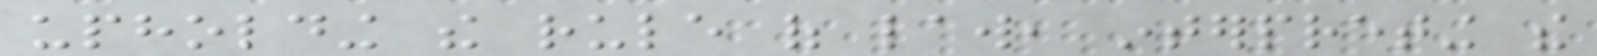upholding the rule of law, interpreting the
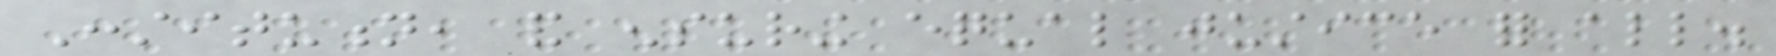Constitution, and ensuring equal justice for all.
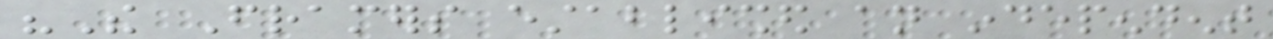"The Framers established an independent
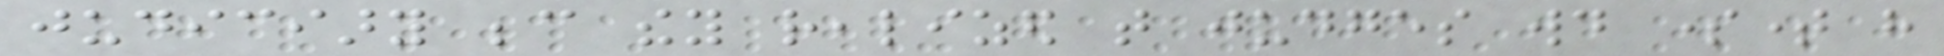judiciary because they realized that judges would sometime have
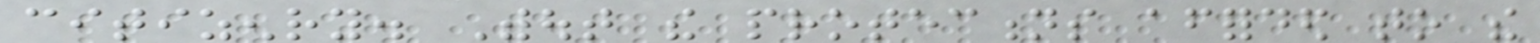citizenry. Without the protections afforded to the
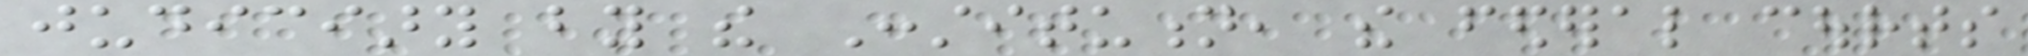judiciary by the Constitution, the federal courts
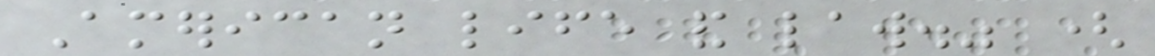American life and law." (
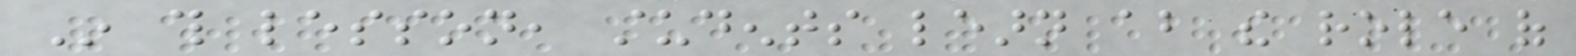In this lesson, students learn about the role of
